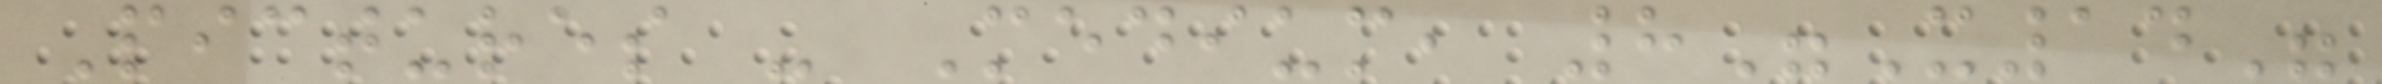Pictures - Medium, 8"X14"
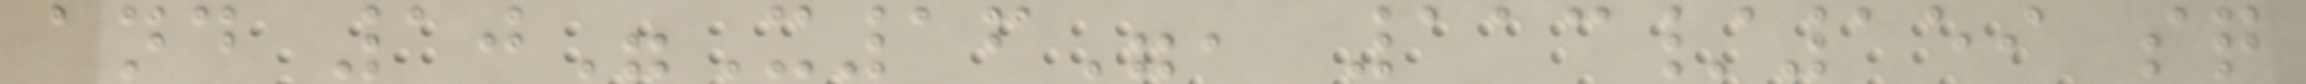and 10"X16", 113/159 sq
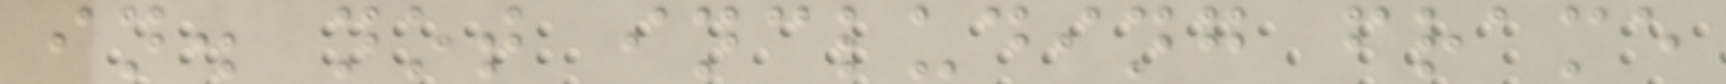in. not including frame
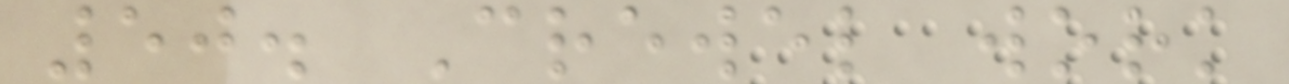50. Crewel work
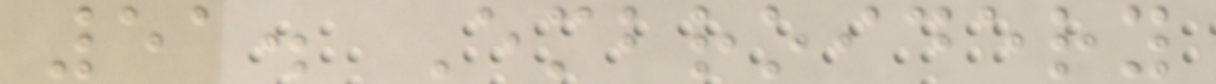51. Embroidery
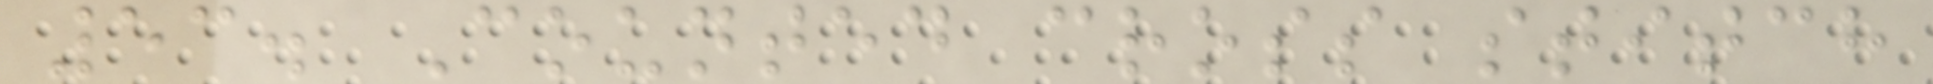53. Counted cross stitch
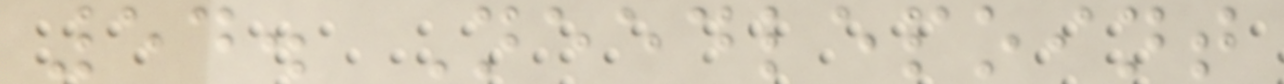54. Needlepoint
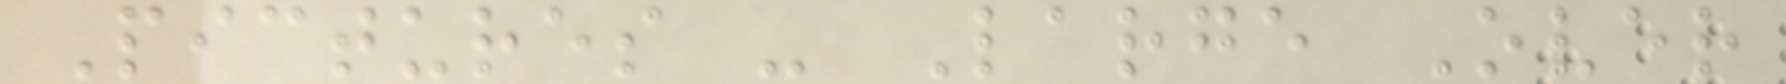Pictures - Large Over
